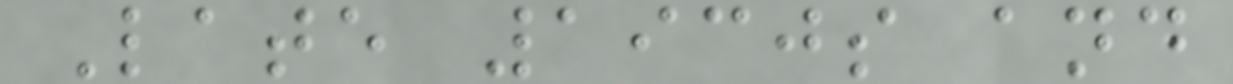Late 1930s and
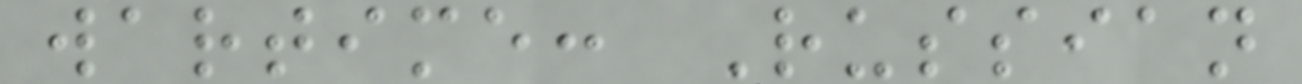wartime: Russian
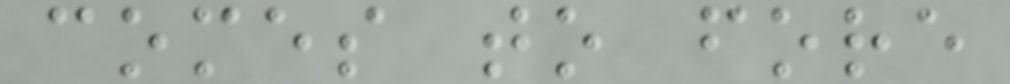comes to fore
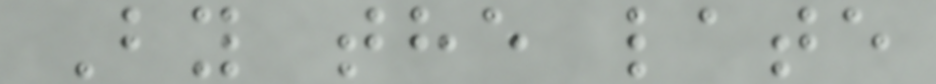By the late
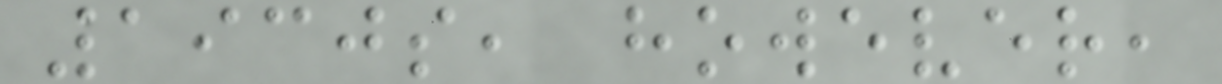1930s, however,
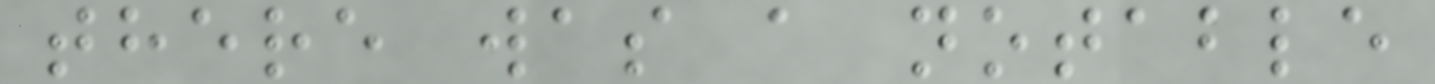there was a notable
